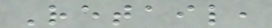Retail,
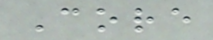Core
